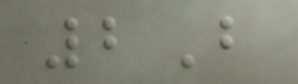2B
